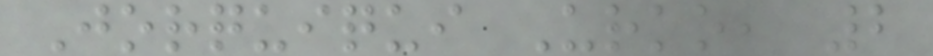Jorquiqui Urko, 2
